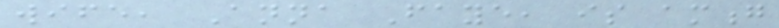wife, Anna Faye, is among
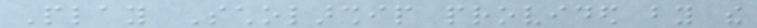Play Scholarship provided by the
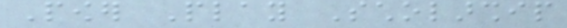Power Play Scholarship
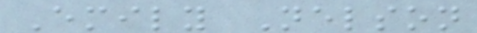Emily Nelson
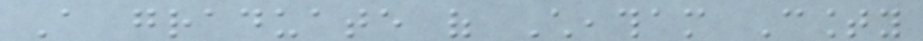A graduate of Cheatham County
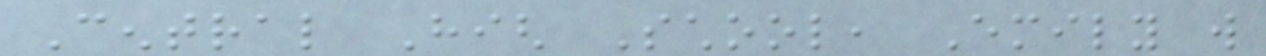Central High School, Emily will
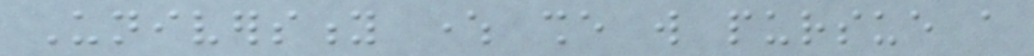University where she will pursue a
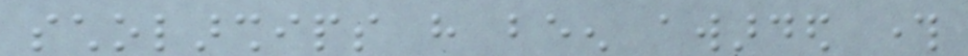scholarships have been awarded through
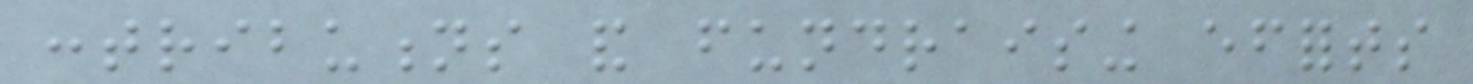contributions and fundraising efforts
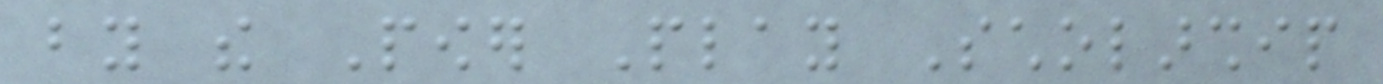by the Power Play Scholarship
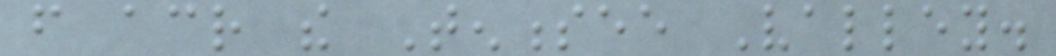from across the Tennessee Valley.
